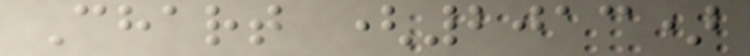Chart (2013)
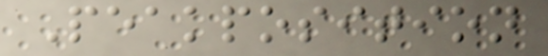Peakposition
